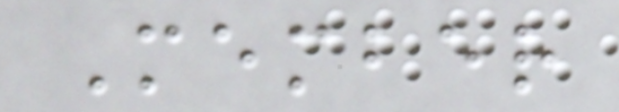Member
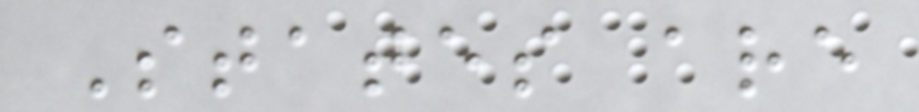States are
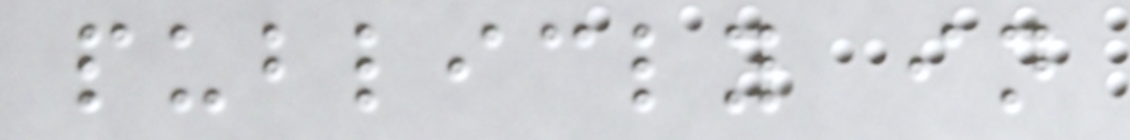publicly in
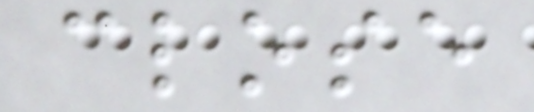close
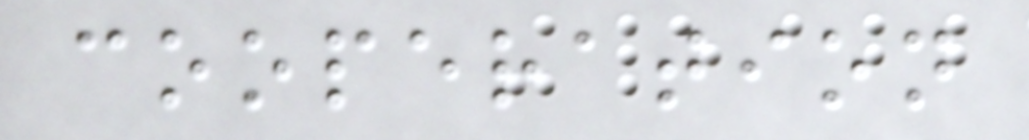cooperation
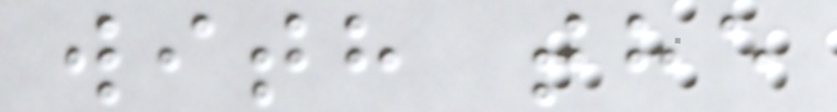with the
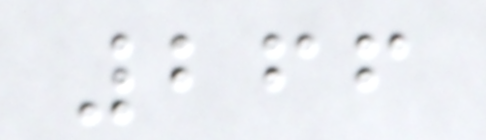266
